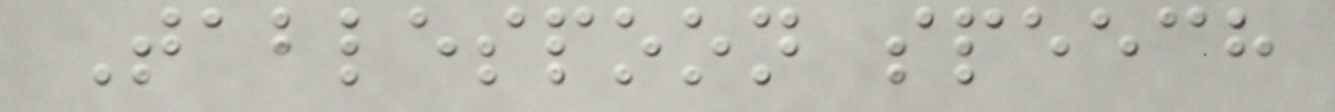Tablespoon speech
